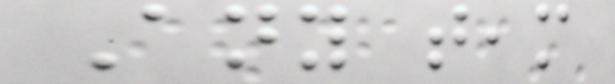Any team
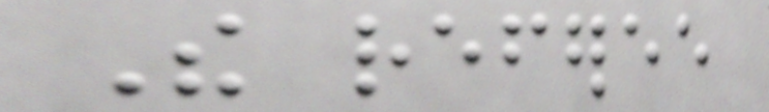The referee
